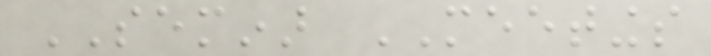SEMINAR MEETINGS
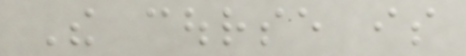The course is
